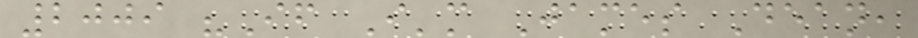2009 "If I'm James Dean,
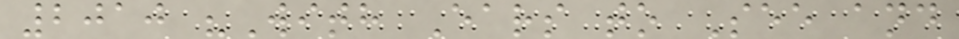2010 "With Ears to See and
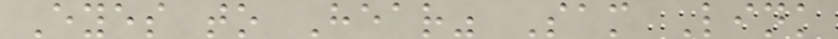Eyes to Hear" Sam Link
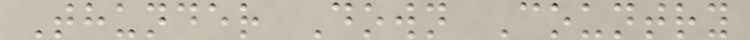Thunder Down Country
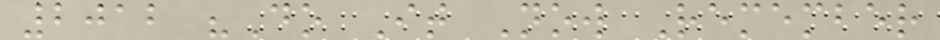2012 "Do It Now Remember
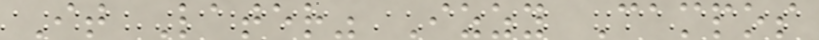It Later" Izzy Campos
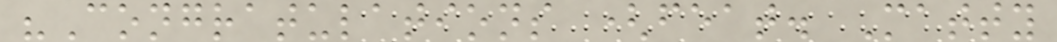"Congratulations (feat. Matty
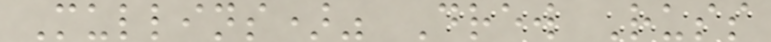Mullins)" Drew Russ
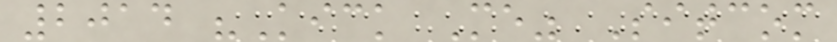2014 "Kick Me" Sitcom
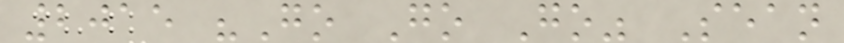2015 "Go Go Go" Sean
